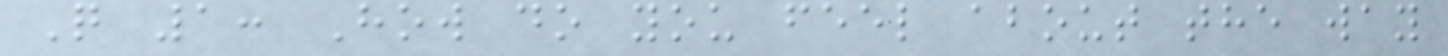Q 1: How do you feel about the way
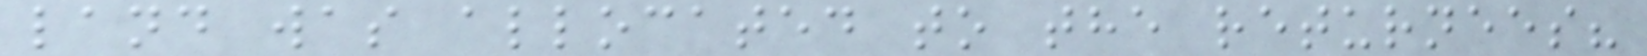land was allocated to the returnees?
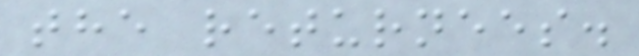the returnees.
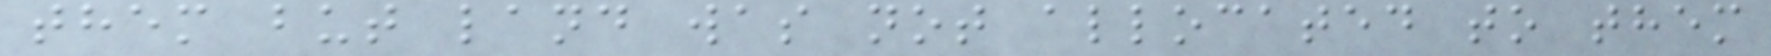them but land was not allocated to them
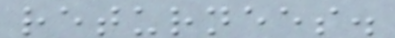returnees.
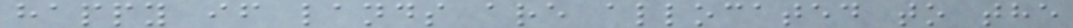happy if lands are allocated to the
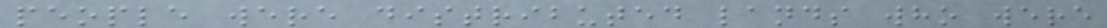people were distributed lands who were
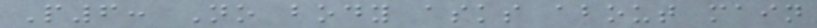P6: No body asks about main
